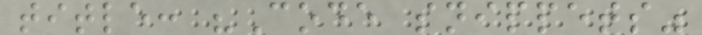title: "Code snippets"
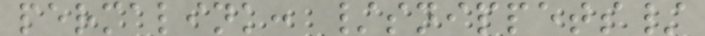permalink: /snippets/
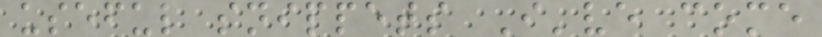useful snippets I've come
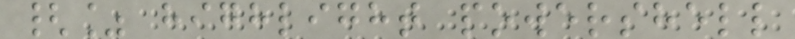{% highlight powershell
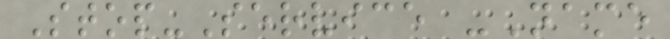Stop-Service -Name
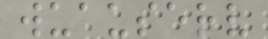wuauserv
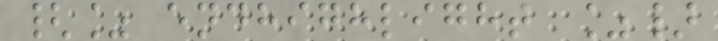{% endhighlight %}
